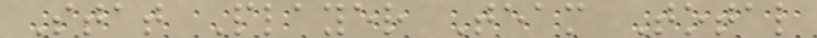Stat Player Team Total
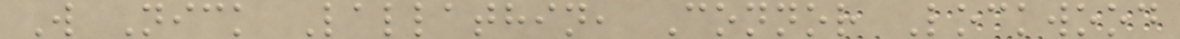W Nick Lallathin, Connor Lockwood
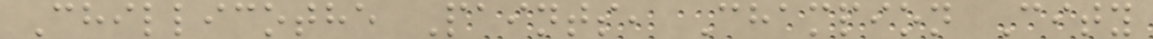Chillicothe Paints, Champion City
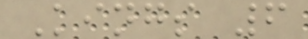Kings 6
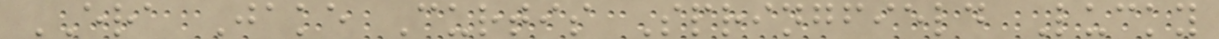ERA Jake Curtis Springfield Lucky
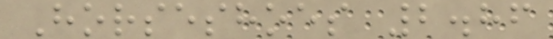Horseshoes 2.86
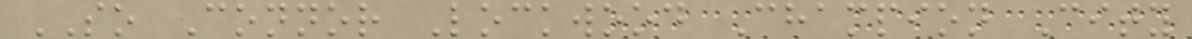SO Connor Lockwood Champion City
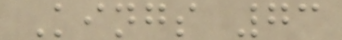Kings 73
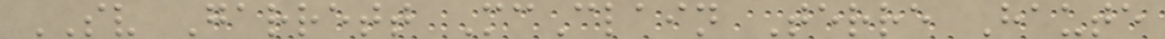SV Garrett McClain Terre Haute
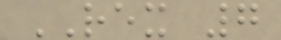REX 7
